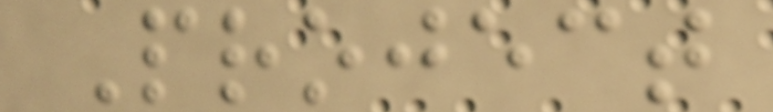Project
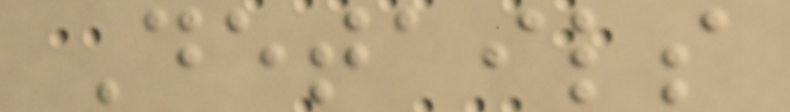Details
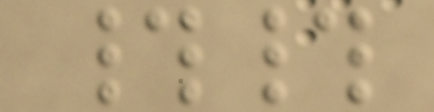##
